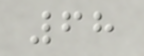68
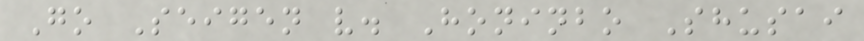Go Seigen v. Honinbo Shusai
